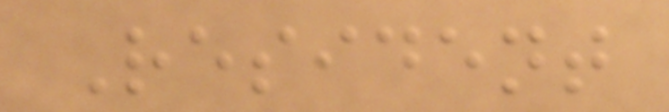Resident
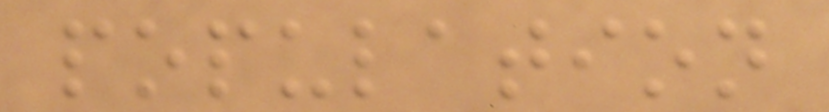population
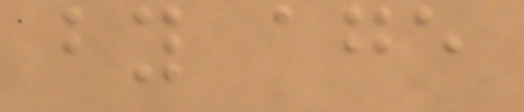by age
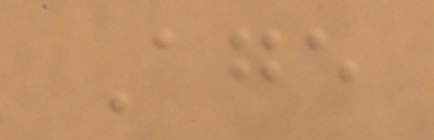Age
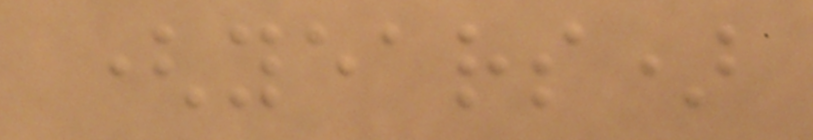(years)
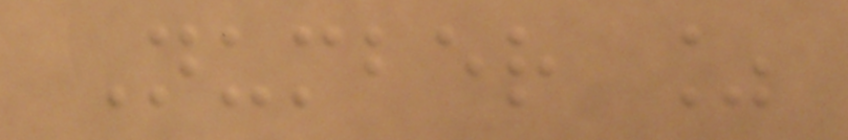Number %
